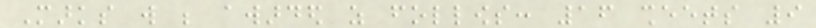Marks will be awarded as follows: 16 sheets 9
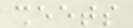sheets
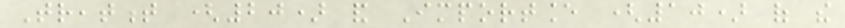Treatment (20) and Importance (10) of the
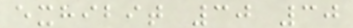exhibit 30 30
